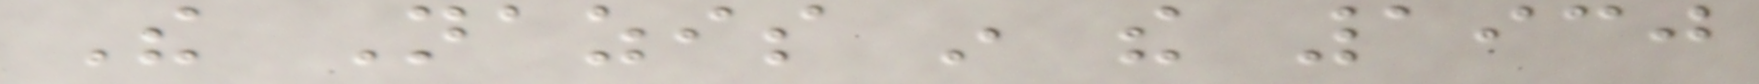The Nazis in the 1930
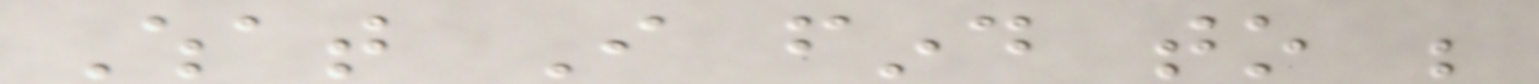What I find to be
